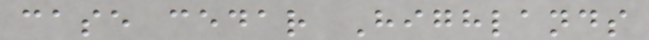case cedar Highlands
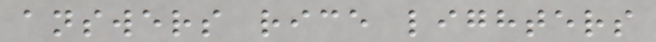answers rice lighters
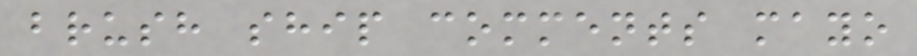brush ship comments mayo
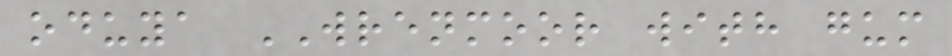oduya WRENMOOR with gum
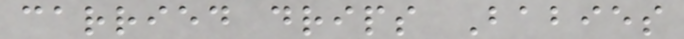carried drips Babies
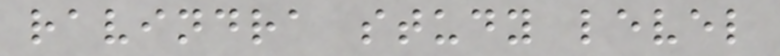ravindra study level
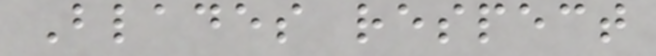Blades respect
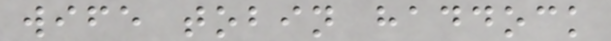wife tobin haddock
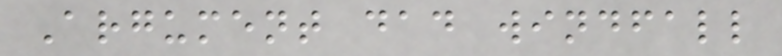Argument dad windfall
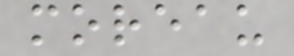moreau
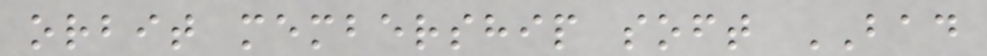orbit membership soft BAD
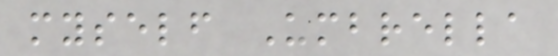myself Umbrella
